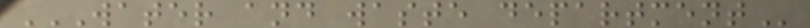WATER AND WASTE DEPARTMENT
